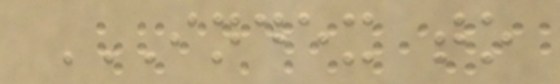INDEX TO
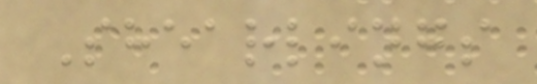Shearlings
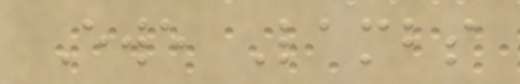Ewe Lambs
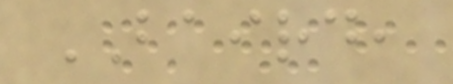BAIRD,
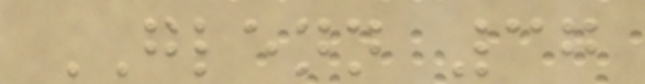GLENN 37
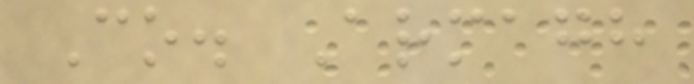Co. Armagh
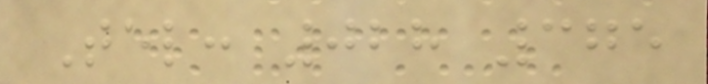Tel: 028 375
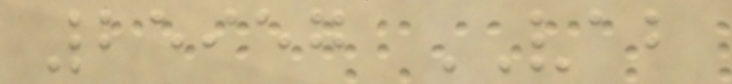25957 VAB
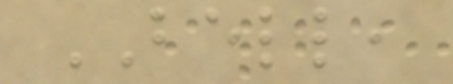BELL,
